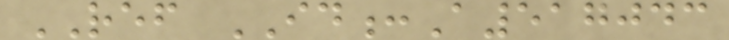REF ID:A517043
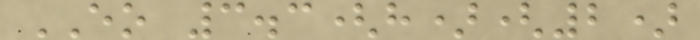EO 3.3(h)(2)
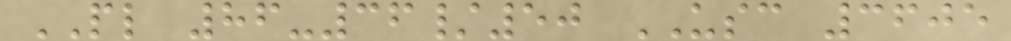PL 86-36/50 USC 3605
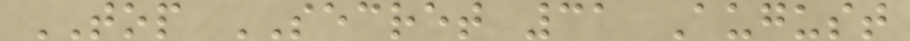TOP SECRET 31 August
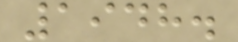1948.
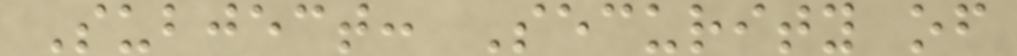Subject: Security of
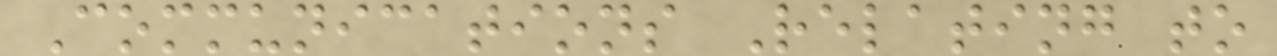Communications Relating to
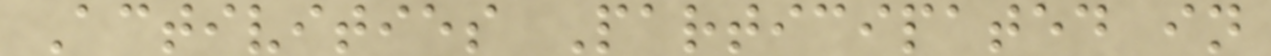Activities Participated in
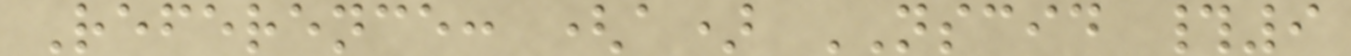Reference: (a) NSCID #9
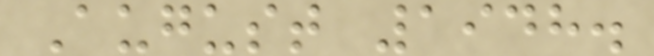August 1948.
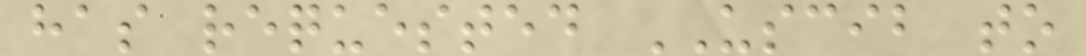has requested USCIB to
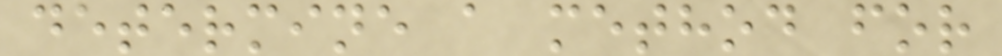determine a method for
